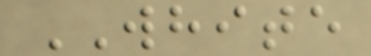WHITE
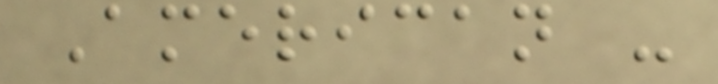American -
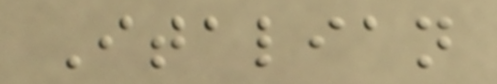Italian
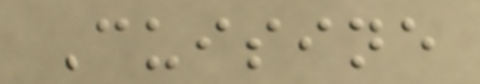Cuisine
